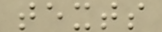texts
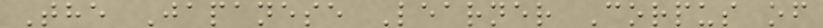The Japanese Learner Corpus of
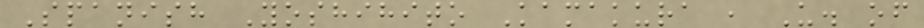Spanish Yoshihito Kamakura , U. of
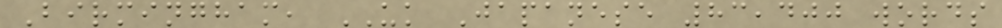Birmingham, UK Japanese 83,400 words
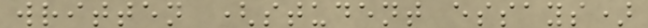written (student essays)
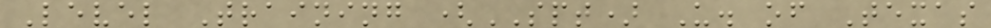Level Training (SPT) U. of Texas
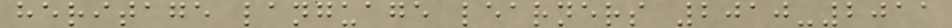heritage language learners 2010-2011
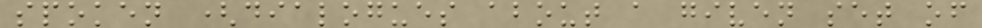spoken (dialogues about a given set of
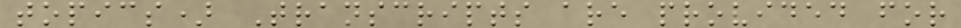topics) Transcripts are provided for
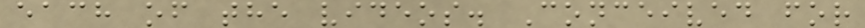each of the videos. Conceived for
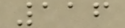116
